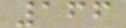166
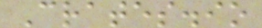Crates.io
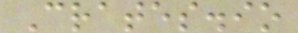Crates.io
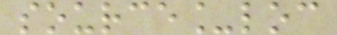source_loc
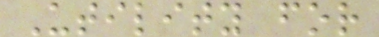Utility for
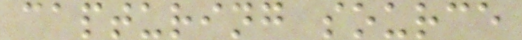capturing source
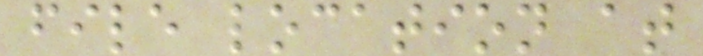file location at
